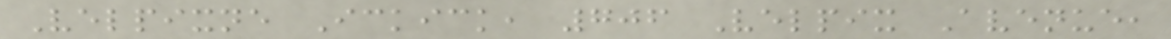Velpixne Ickick, 706 Velpix Avenue,
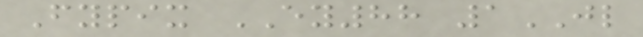Fypix EY88 1JL
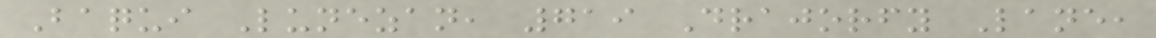Baqui Lunezan, 719 Drajorfy Lane,
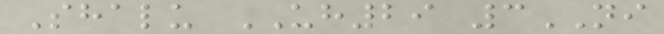Shalu UH29 3NI
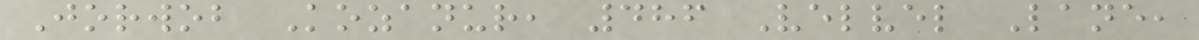Jorwob Kozanur, 486 Velvel Lane,
